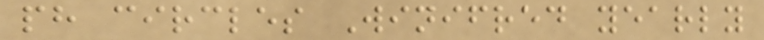ph circles Winifred yearly
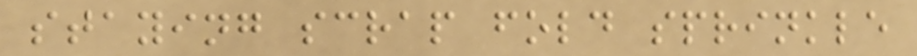staying scrap fold sprinkle
